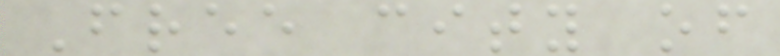Free city of
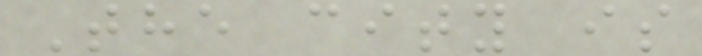The city is
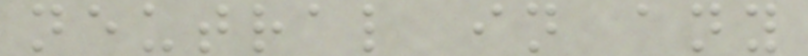neutral in any
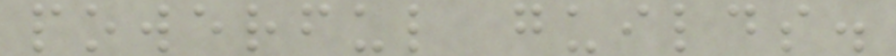powerful guilds.
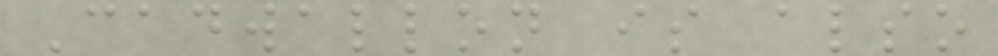Cadwallon is also
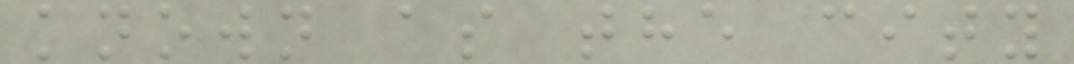known as the city
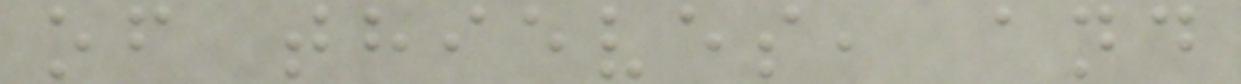of thieves, and
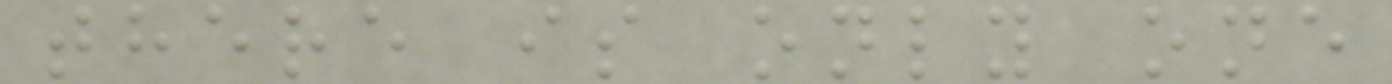there is only one
